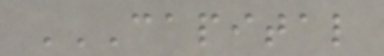CAPITAL
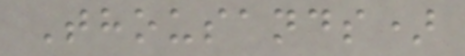Thousands)
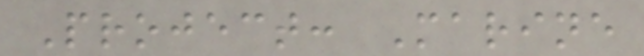Project: Marine
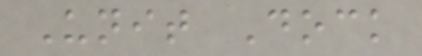Unit Dock
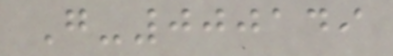G-000149
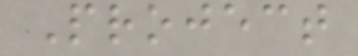Project
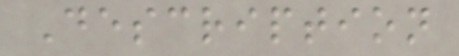Description
